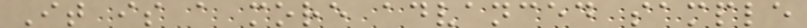It is a more advanced sample
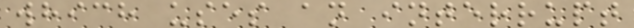which uses an interrupt
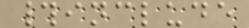#include
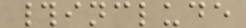#include
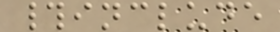#include
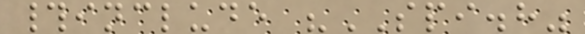#include "SPI.h"
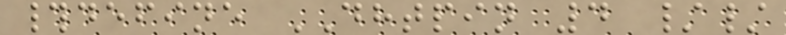#define DHTPIN 4 //
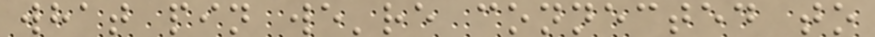what pin we're connected to
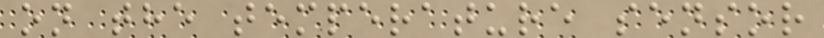on the temperature sensor
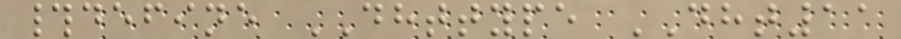#define DHTTYPE DHT11
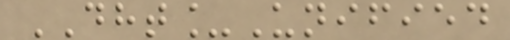DHT_Unified
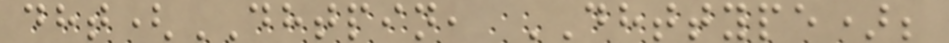dht(DHTPIN, DHTTYPE);
